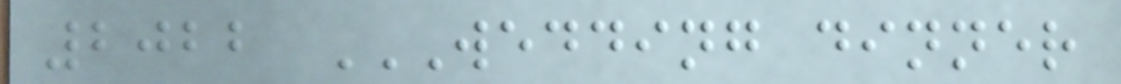2022 WEDDING DINNER
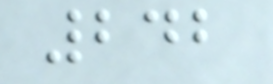242
